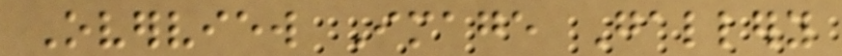Overview Image Gallery
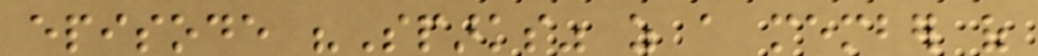episode "Sparks" as a member of
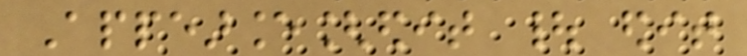Appearance[edit | edit
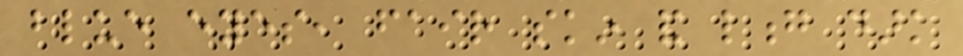blue eyes, fair skin and long dark
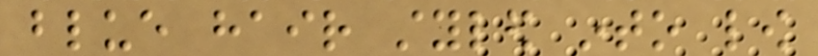blue hair styled into low
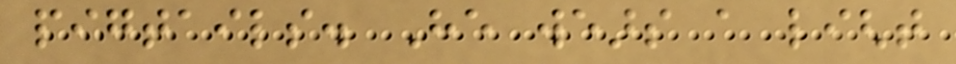pigtails. He wears a light
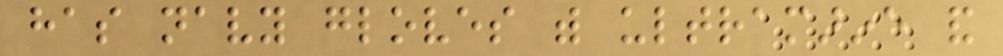has navy gloves with ultramarine and
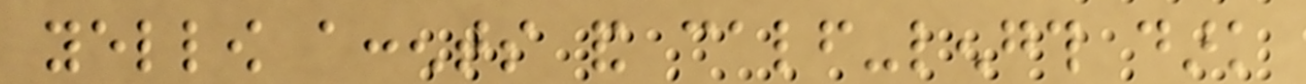yellow accents and calf-length dark
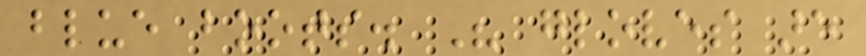blue boots. His gloves are
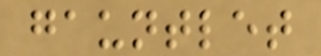gauntlet
